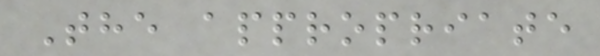The appropriate
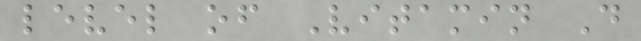level of Vitamin D
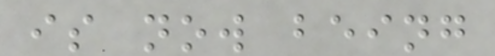is now being
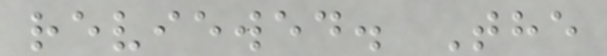reviewed. The
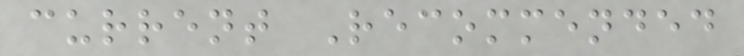current Recommended
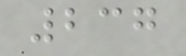237
